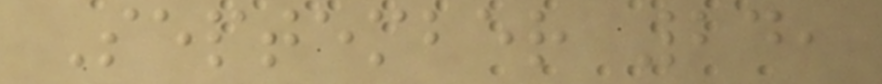September 24,
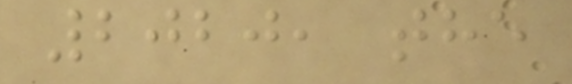2020, the
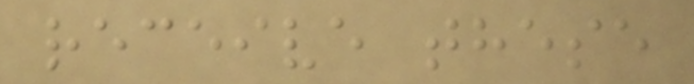receive these
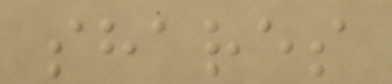shares
